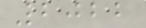2022
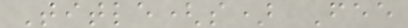Title(s) Fee
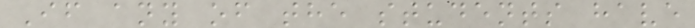If any of the students have
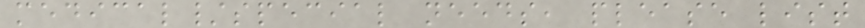medical/special needs, please list
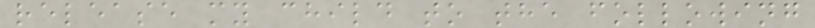release my child to the following
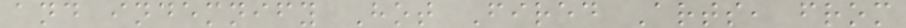and indemnify Hot Fired Arts, from
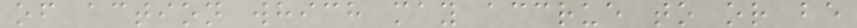of action which may accrue to or be
